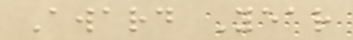Award Year
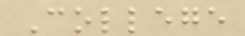College
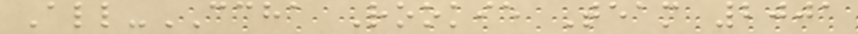All-CCHA Rookie Team 2001
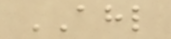AHL
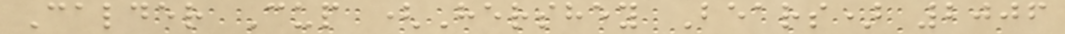Calder Cup (Hershey Bears) 2006
